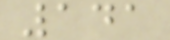141
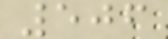506
